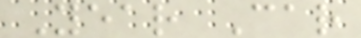Year Car
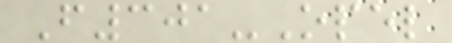F301-Opel
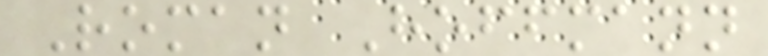Roman Hoffmann
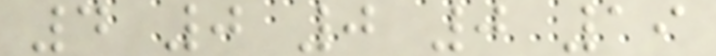4 0 0 0 19
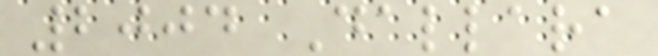2004 Dallara
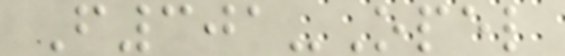F301-Opel
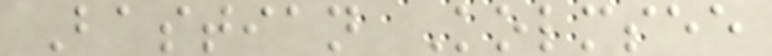Bastian Kolmsee
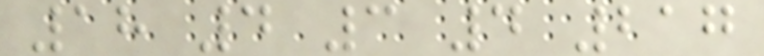18 4 3 4 217
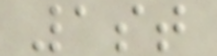1st
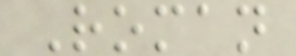Roman
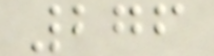276
